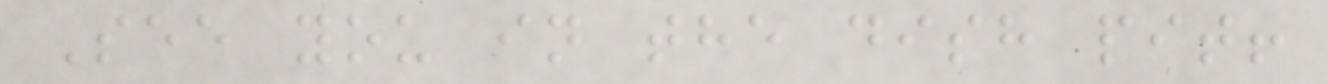See you in the dish pit!
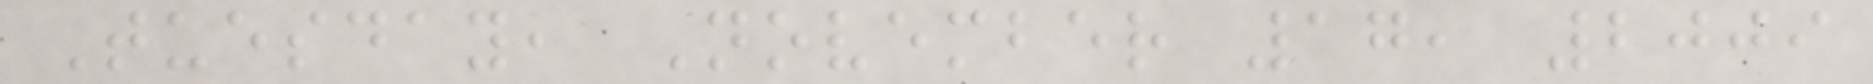Tuesday, November 17, 2009
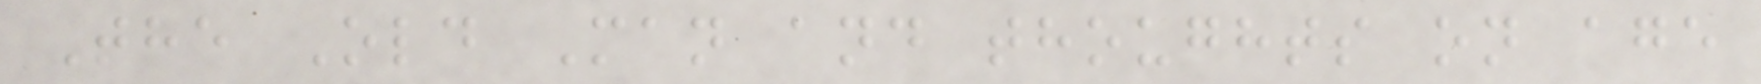The Old Man and thoughts on age
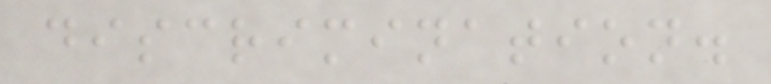discrimination.
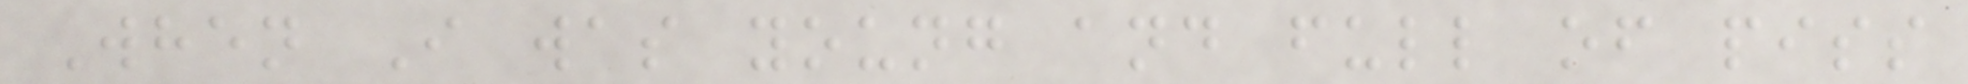When I was young and full of piss
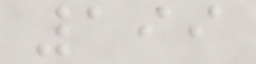199
